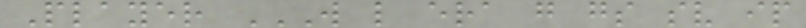Player W L ERA G GS SV IP
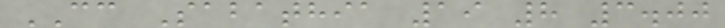CC Sabathia 19 8 3.00
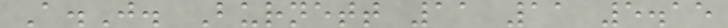A.J. Burnett 11 11 5.15
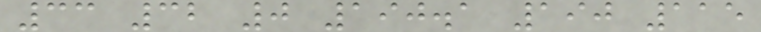33 32 0 190.1 190 115
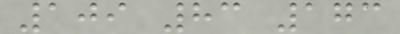109 83 173
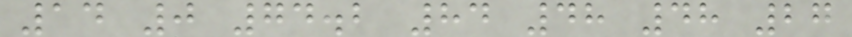14 0 74.2 84 48 48 27
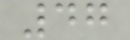47
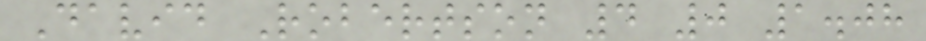David Robertson 4 0 1.08
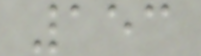153
